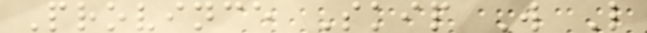Province Skip W L
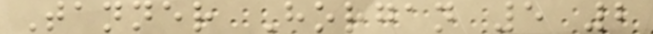Tanner Horgan 5 2
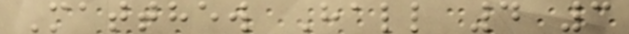Matthew Hall 4 3
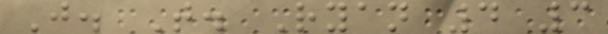J. T. Ryan 4 3
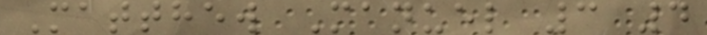Matthew Manuel 3 4
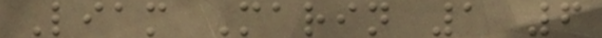Liam Marin 1 6
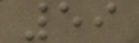59
